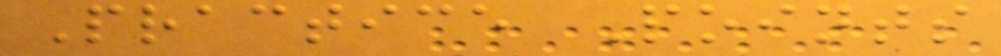Practice Points
